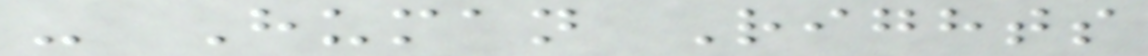- Human Rights
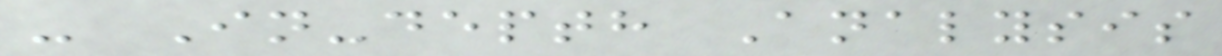- In-depth Analysis
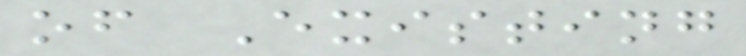of Existing
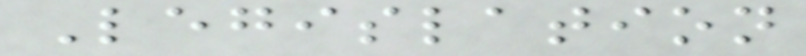Legislation
